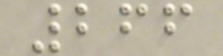266
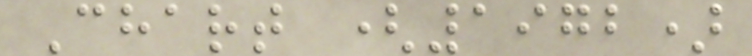Chart (1972)
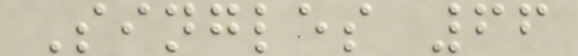Singles 66
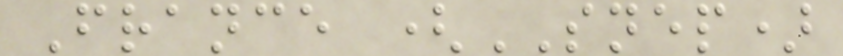France (SNEP)
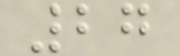27
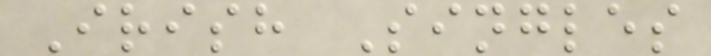Irish Singles
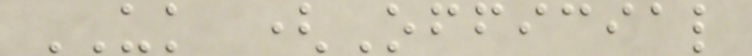UK (Official
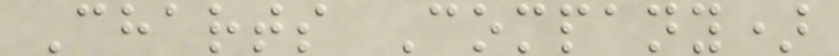Charts Company)
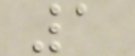1
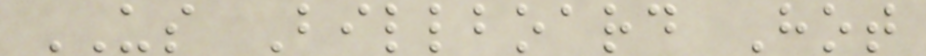US Billboard Hot
